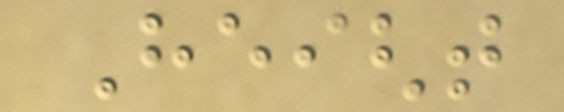Height
